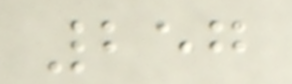257
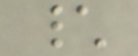\
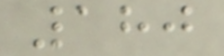180
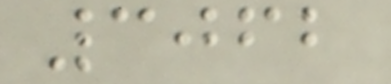3062
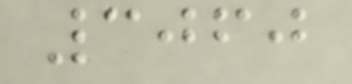3060
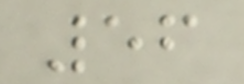56
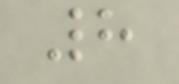8
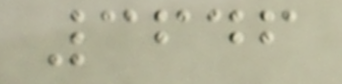3646
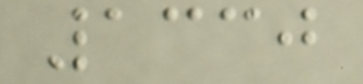1330
